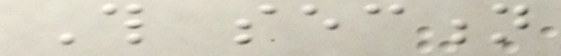This section
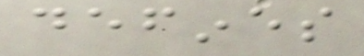defines
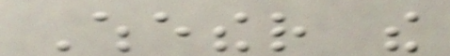Whether the
